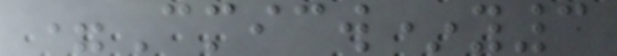=Cmicw*y3
